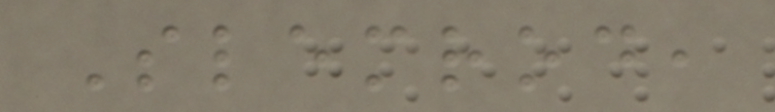Slemrod,
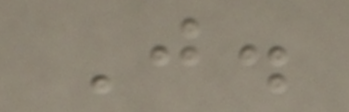J.
